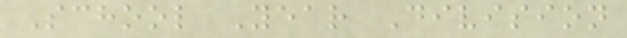School Year Division
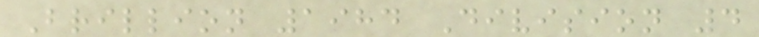Brillion 1984 Division 4
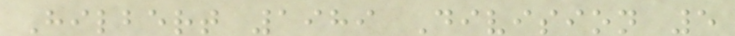Hilbert 1989 Division 5
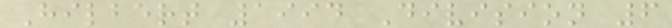Hilbert 1994 Division 6
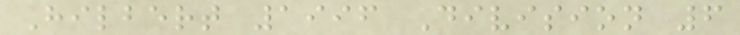Hilbert 1996 Division 6
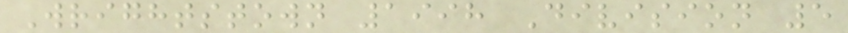Wrightstown 1998 Division 5
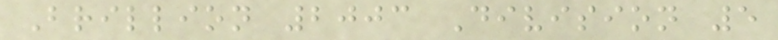Brillion 2003 Division 5
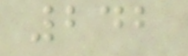242
